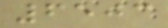6503
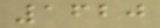1620
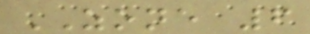ZONE 6
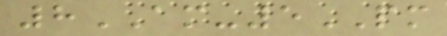8AM-5PM
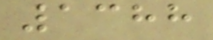1388
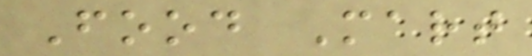Food Mart
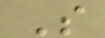S
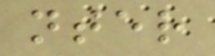nter
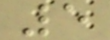5
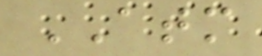ATM
